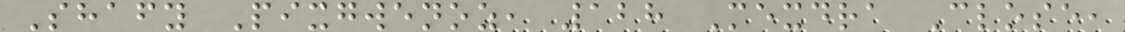Shafy Pixgwenoz, 128 Mexdra Close,
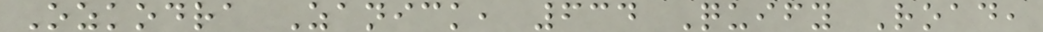Ozkodra Zanick, 634 Quify Road,
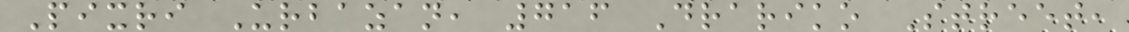Pixri Urbazan, 716 Drariko Street,
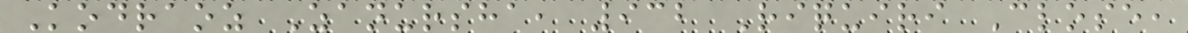Kodraoz Zanursha, 932 Riquiri Close,
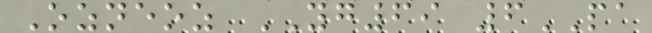Ozneoz YG69 6PA
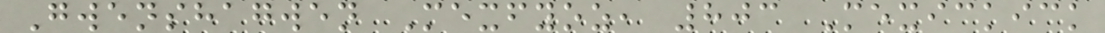Gwenshagwen Mexfyoz, 803 Mexickick
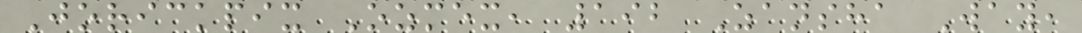Jorickpix Ozmex, 192 Zansha Way,
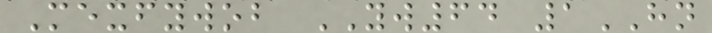Mexfywob YW64 1HN
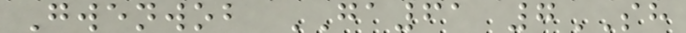Gwenwob GA61 7SH
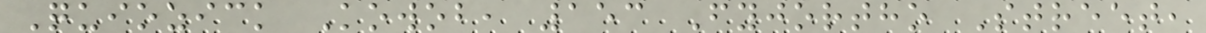Quiozick Kowob, 153 Fyjortho Street,
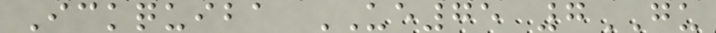Ickquiba UE75 7GU
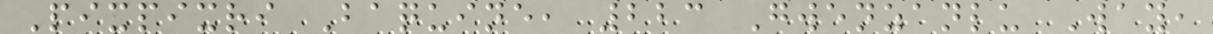Pixpixri Baquine, 223 Gwenzanlu Way,
